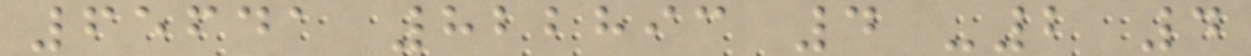65641 822893 4 -2 4
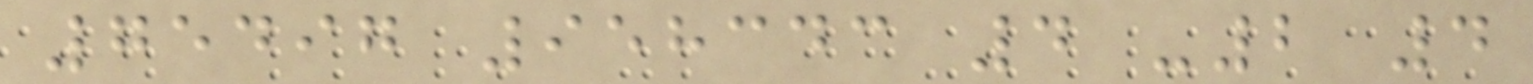75497 958343 4 -2 4
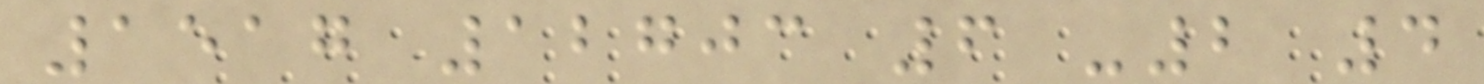1517 12703 6 -2 4
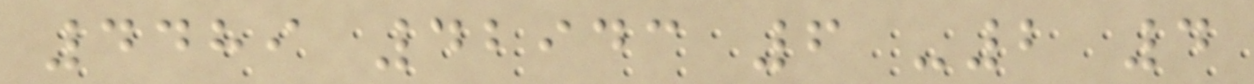4489 42943 6 -2 4
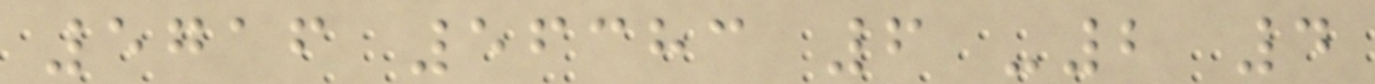5716 56383 6 -2 4
